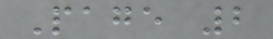Page 2
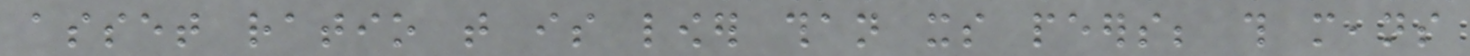asset ratio that is lower than its peers; this means
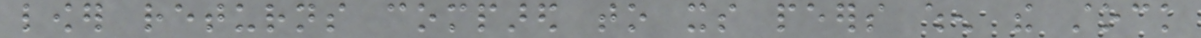lower returns compared to its peers when the stock
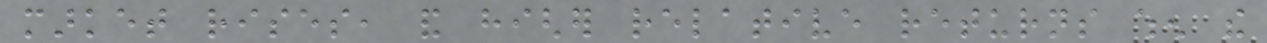market rises, and higher relative returns when the
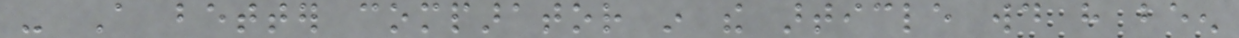- A better comparator in the article would have been
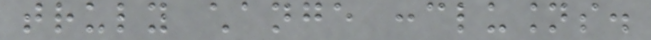truly change conclusions.
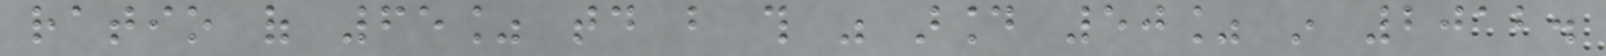ratio of 65% today but this was around 50% in 2012.
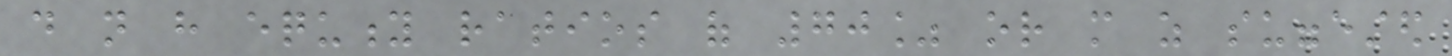do not have equity ratios of 70% or more as suggested
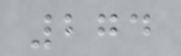274
